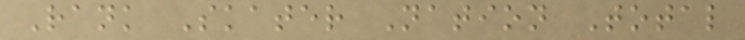Rank Skater Nation Total
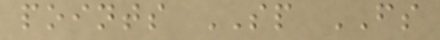points SP FS
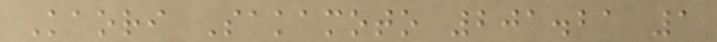Kaori Sakamoto 201.21 1
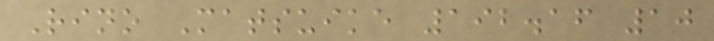Rino Matsuike 192.16 10
